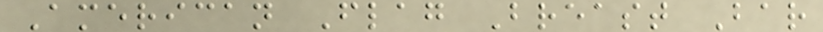American Flag Breast Bar
